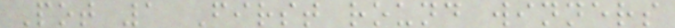Pot 1 First round winners
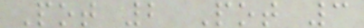Pot 2 Pot 3
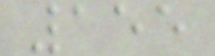155
